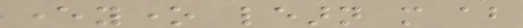everyone learn more about
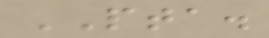PTA.
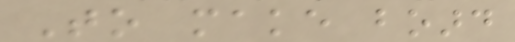To make board
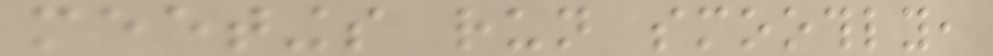meetings run smoothly,
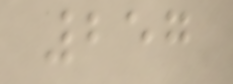257
